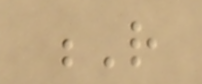R
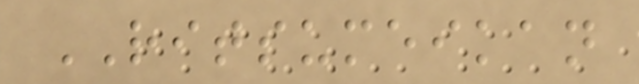RITSUMEIKAN
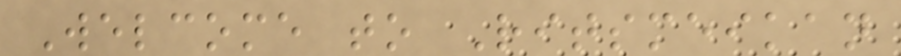Welcome to Ritsmeikan
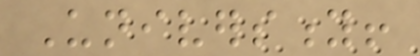University!
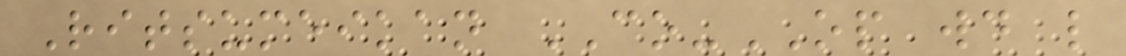Ritsumeikan CO-OP would like
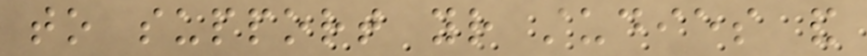to support your studies and
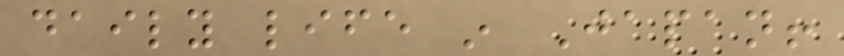daily life in Japan!
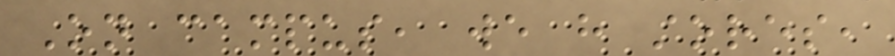On campus, we have stores,
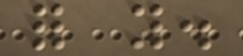for you.
